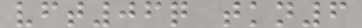vft06q tkn6
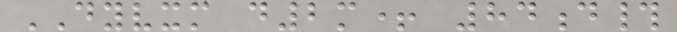DYVXM d2m+ 84d#
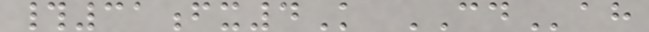#31fx4K CDah
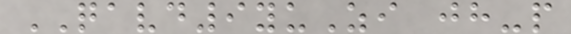QAVD9yuZi jh-p
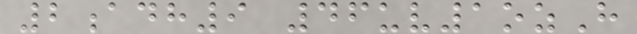2adh9 46uv1ozH
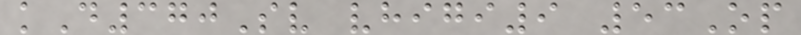kD370Sv vhigi9 53Op
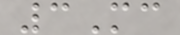3Mc
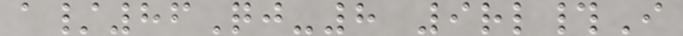a/86Qj-8 9rl#I
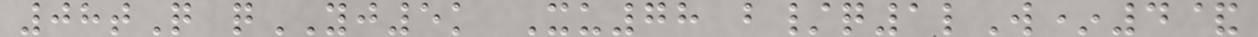08tQ qYJ5k Xu78 b/q1lW*4&
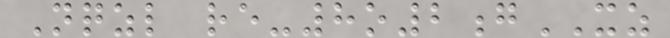Nqzl re-8o2gXZ
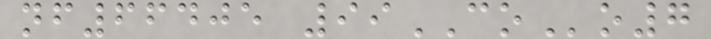nf66405 99COo7
